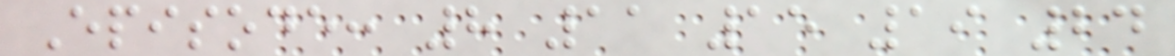Episode: 8 11 15 19 24
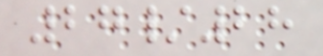27/28
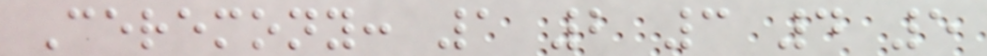Ceremony: 1 2 3 4 5
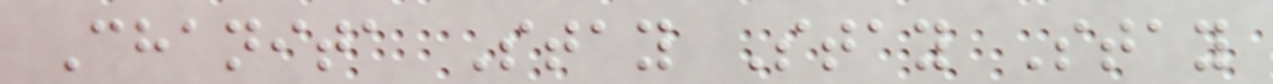Chanita Stay Stay Stay
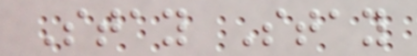Stay Stay
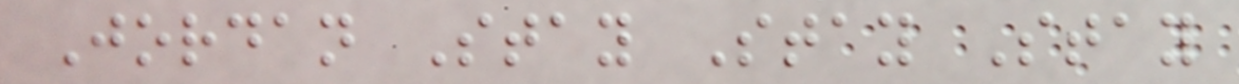Jordan Stay Stay Stay
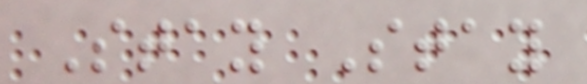Stay Stay
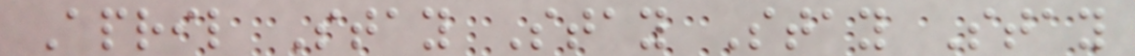April Stay Stay Stay Stay
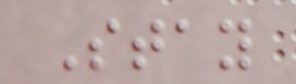Stay
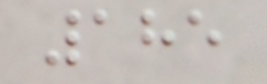185
